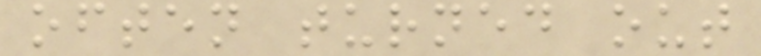often turned out
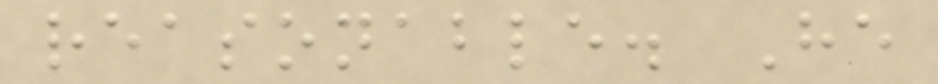reasonable. He
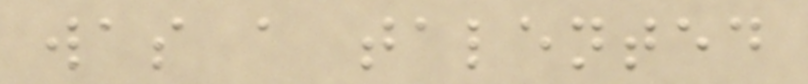was a talented
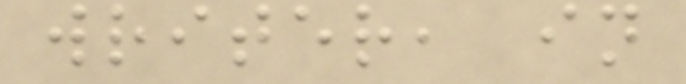writer, in
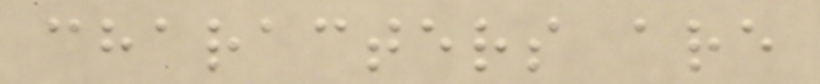characters are
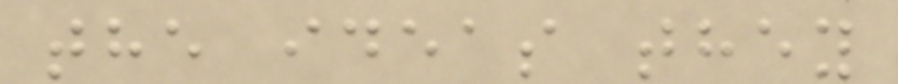the ideas they
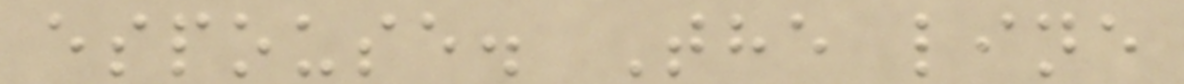espouse. The line
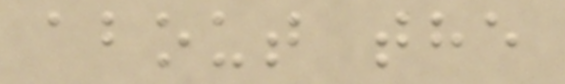about the
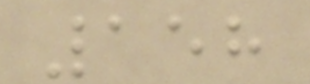158
